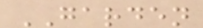GARDEN
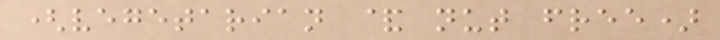(vegetarian & nut free)
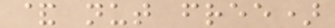& nut free)
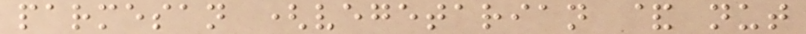parmesan (vegetarian & nut
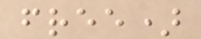free)
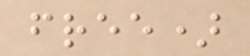free)
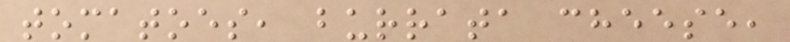tomatoes, burrata cheese,
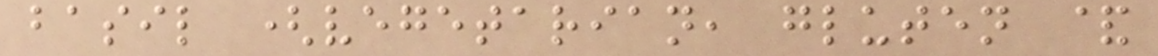basil (vegetarian, gluten &
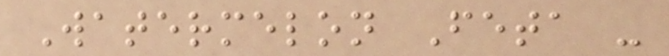Watermelon Feta -
